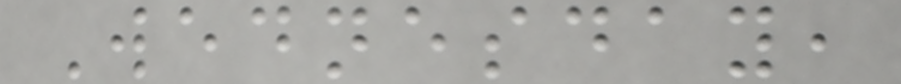Wednesday,
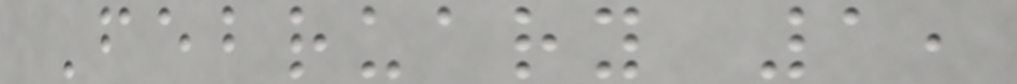February 1,
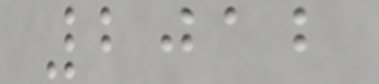2012
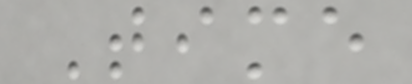Time
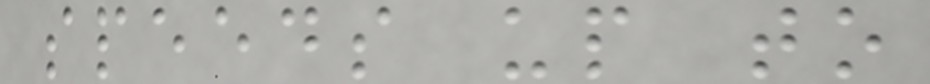speeds up to
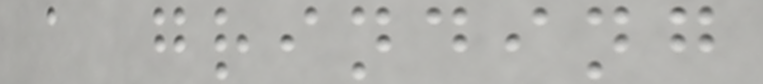a grinding
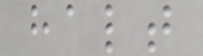halt
